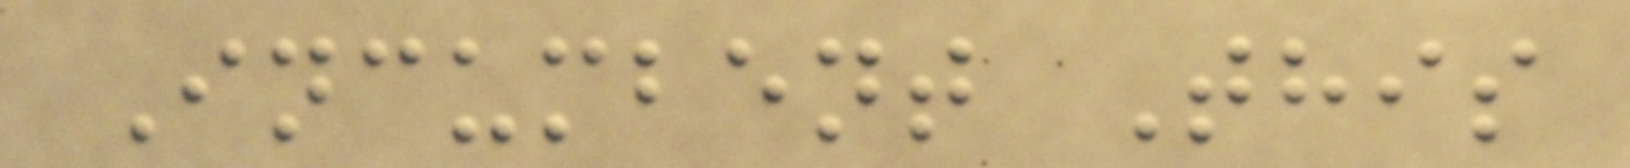Incumbent This
